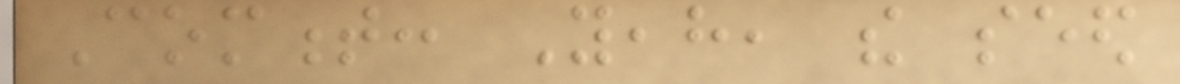Comment: Yeah, the seed
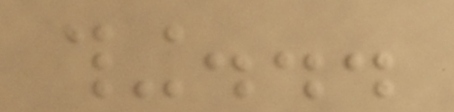thing...
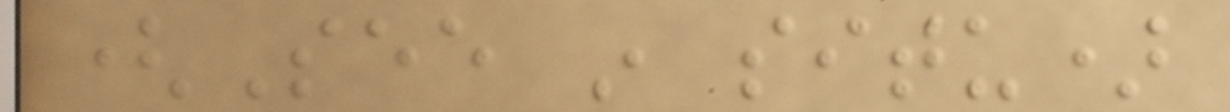(See in situ)
